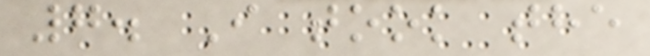7. I took the
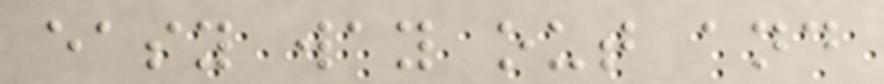easy way out and
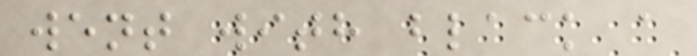went with black a
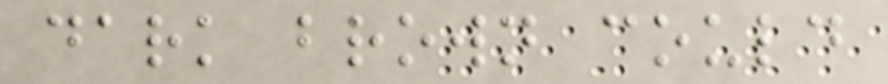dark brown could
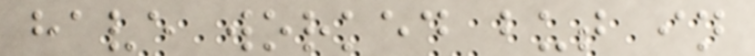have worked but in
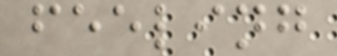feeling
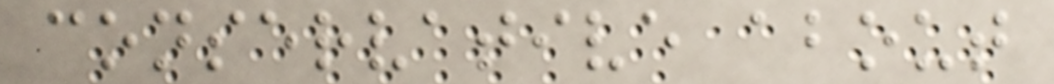conservative about
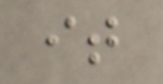it
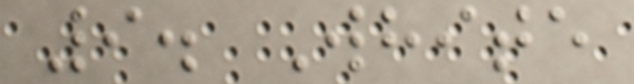9. White
